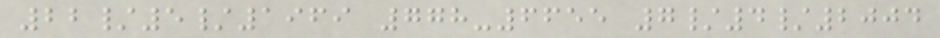22/5/1969 778-6655 7/4/2004
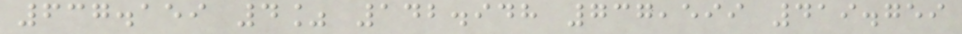637.159 4% 142.948 737,599 419.759
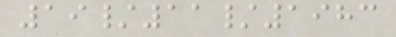19/11/1983
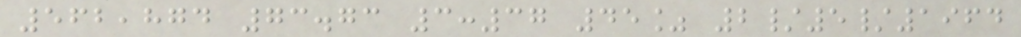562,874 73.73 3:37 45% 2/5/1964
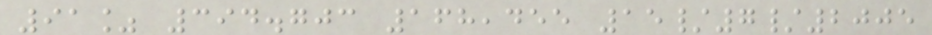91% 394.703 168,455 15/7/2005
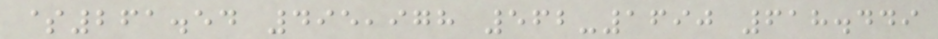$261.54 495,978 562-1690 618.449
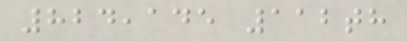824,145 112th
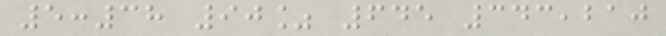5:38 90% 645 343,210
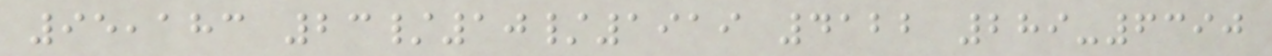95,183 23/10/1919 4122 289-6390
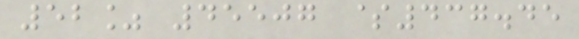52% 45507 $437.45
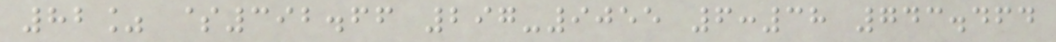82% $392.66 297-9055 6:38 743.464
